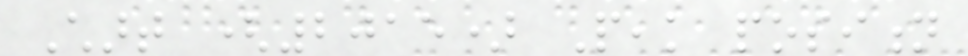Chart (2015) Peak position
